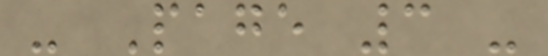- Page 3 -
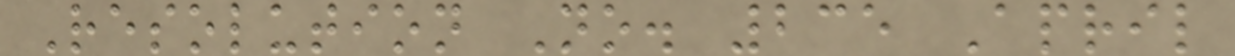Resolution No. 235 April
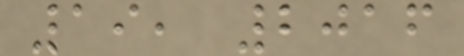19, 2016
